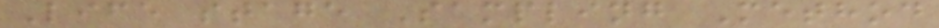Life stage Sampling Method
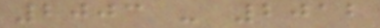2003 - 2012
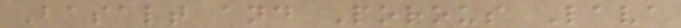Basalt and Porous Lava
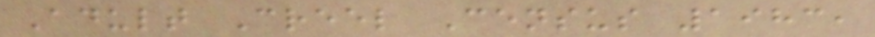Adult Creel Census 1983,
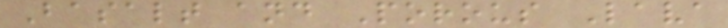Basalt and Porous Lava
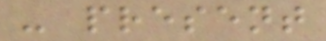- present
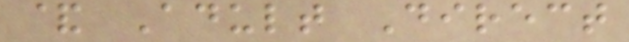& Adult Direct
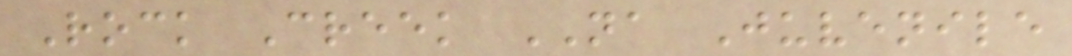Rock Creek NA Juvenile
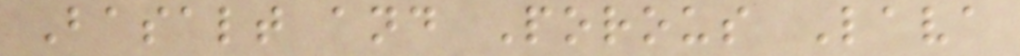Basalt and Porous Lava
